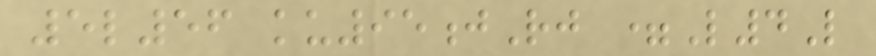5l56 ku95jRj =L4L
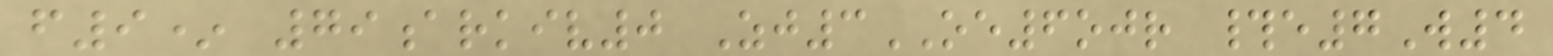f9* 79arkiv0 Zj3OE6ojr #e7W4
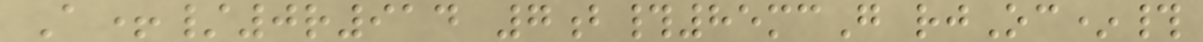A+/0r914 7b#85mcG rjOc*#
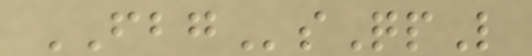FBGsQpL
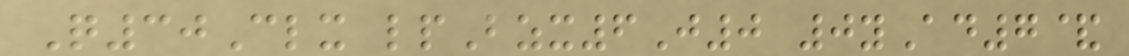Q30Clx lpBzx6J0 0yAd7&
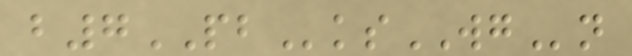b7PBksWGn
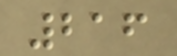216
